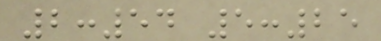2:54 5:25
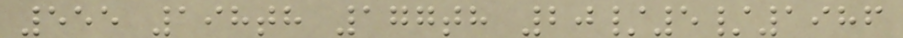555 198th 177th 20/5/1986
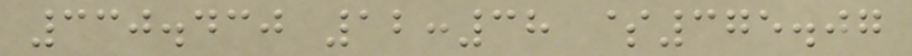330.430 12:38 $375.07
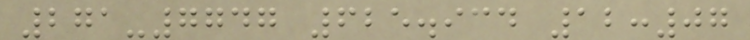271-7747 625.934 12:07
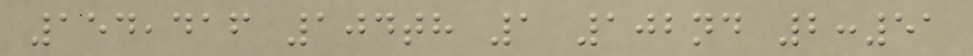154,416 104th 1 102nd 2:51
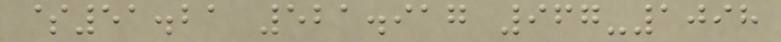$51.21 521.917 967-1098
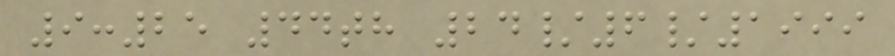9:25 44th 24/6/1999
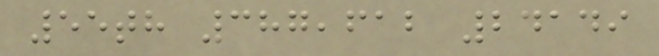55th 387,612 24149
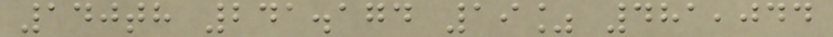140th 241.174 19% 481,044
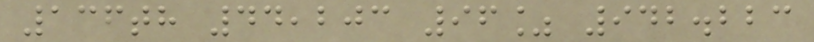136th 44,203 96% 942.223
